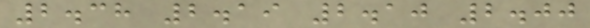2.38 2.19 2.10 2.00
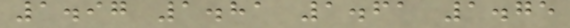1.97 1.81 1.61 1.75
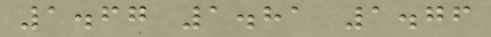1.67 1.81 1.76
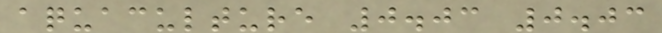aquaculture 0.03 0.03
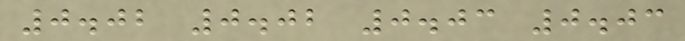0.02 0.02 0.03 0.03
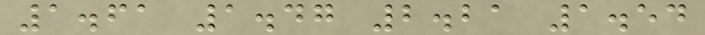1.61 1.47 2.21 1.54
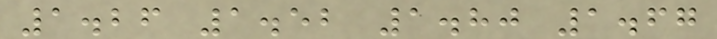1.26 1.52 1.80 1.67
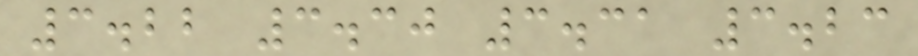3.22 3.30 3.31 3.23
